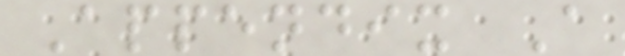Appendix A
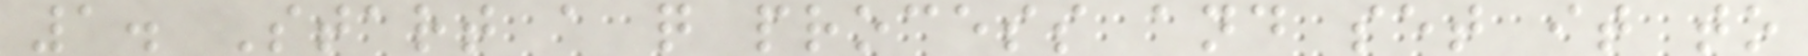1. Start a q process and set it to
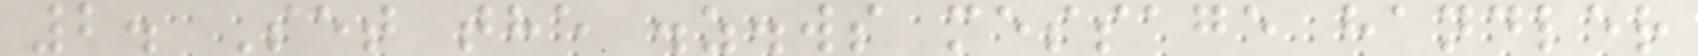2. Set the .z.ws message handler
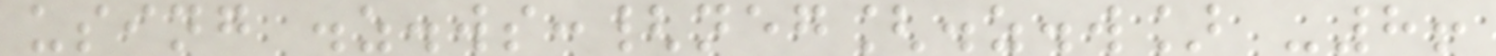using .z.ws:{neg[.z.w] -8!
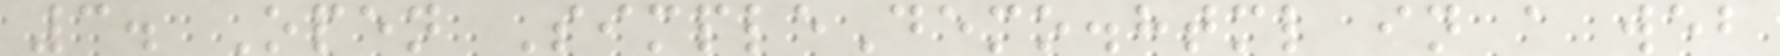3. Open SimpleDemo.html in a web
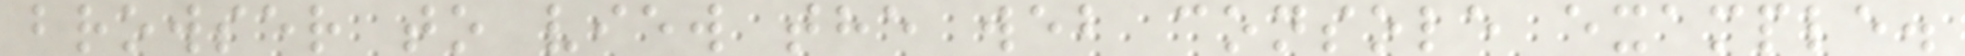browser to view the web console example.
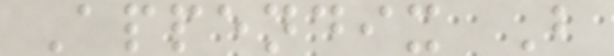Appendix B
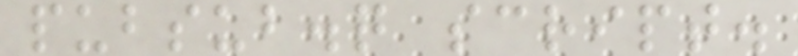pubsub.q script.
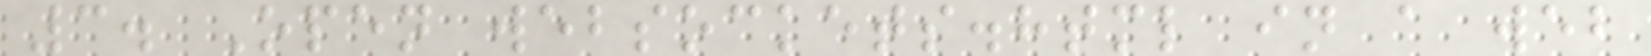3. Open websockets.html in a web
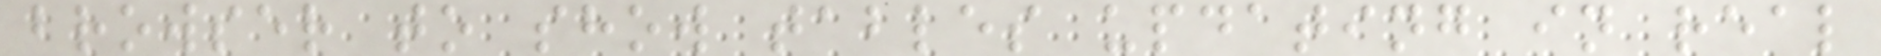browser to show tables updating in real
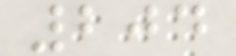204
